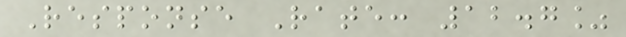Response Rate: 12.7%
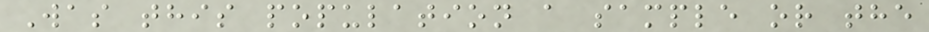Was this population a sample or the
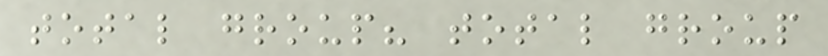total group? total group
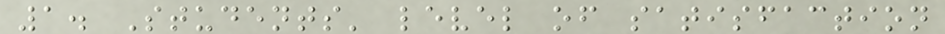1. Students' level of satisfaction
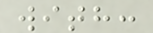with:
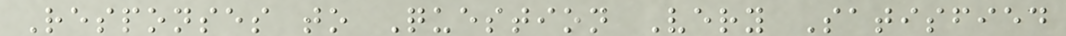Responses to Question Very Satisfied
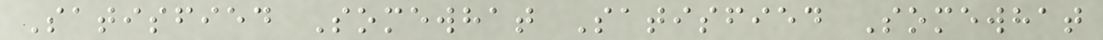Satisfied Somewhat Satisfied Somewhat
